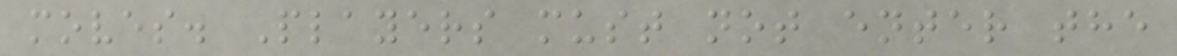moves. Players must not enter the
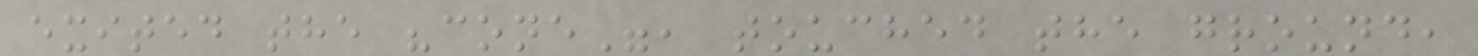exited the "cone", touched the ground,
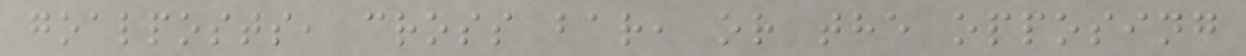goalposts, cross bar, or the opposing
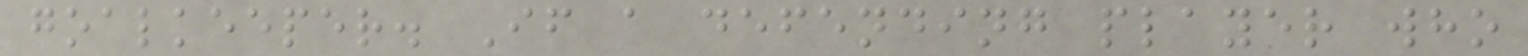goalkeeper. If a defending player who
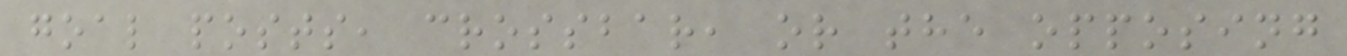goal posts, crossbar, or the opposing
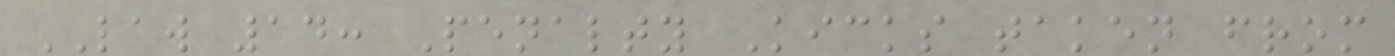LAW 14: Penalty Kicks taken from
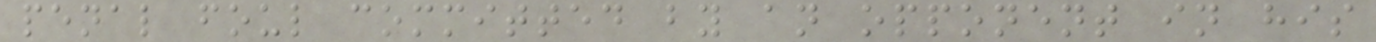penal foul committed by an opponent in his
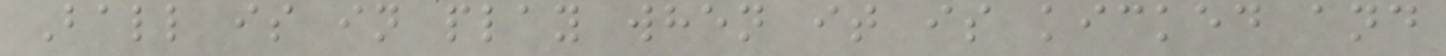Ball is in play when it is kicked and
